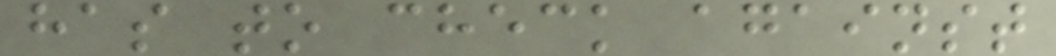has to check against
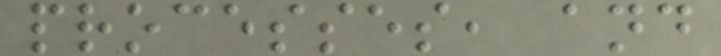processes, and
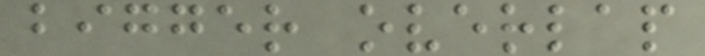bigger overlap
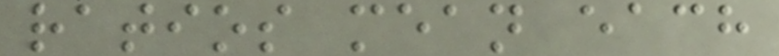ratios mean each
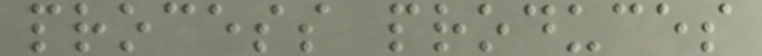process produces
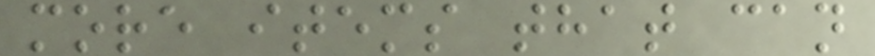more items that can
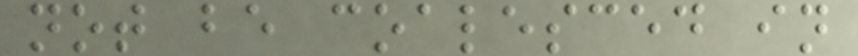not be coalesced in
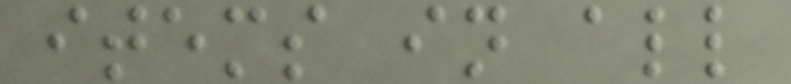items in all
